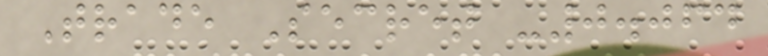Trade Secret -0.064
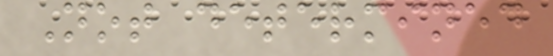Not determined
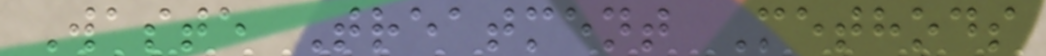Waste Treatment Methods
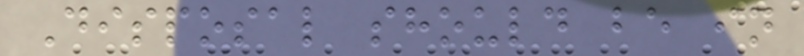Disposal should be in
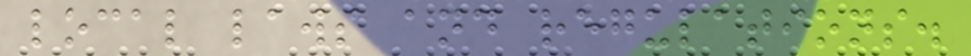local laws and regulations.
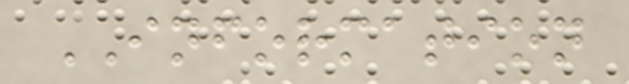INFORMATION
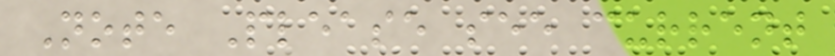Note Please see current
